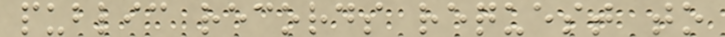public records request to
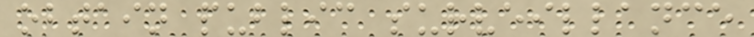obtain public surveillance
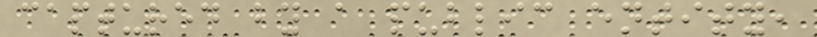captured by a public entity,
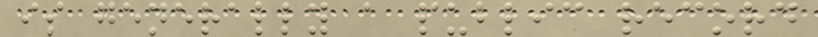is generally a public record
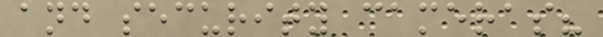and security cameras?
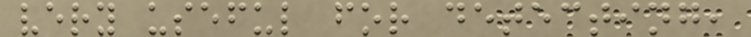very useful for detecting,
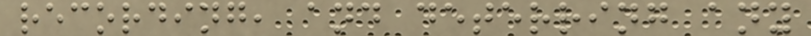recording, and deterring any
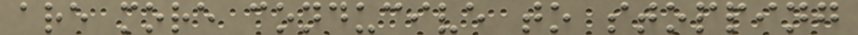are more conducive to stopping
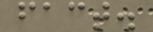fact.
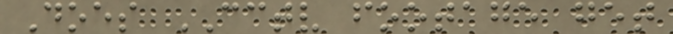Does CCTV footage get
